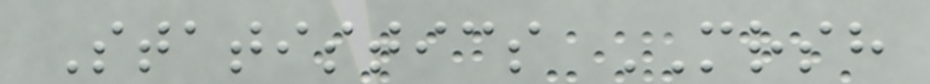Statistics MRSH
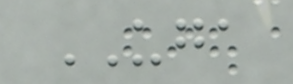UGA
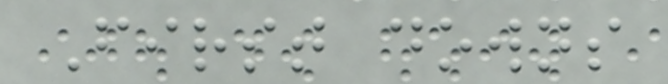First downs
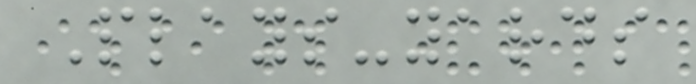Plays-yards
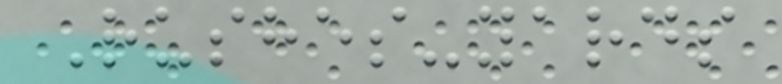Rushes-yards
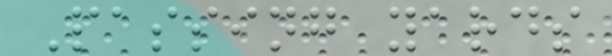Passing yards
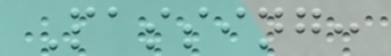Passing:
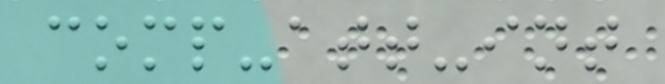comp-att-int
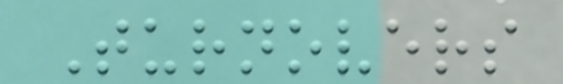Turnovers
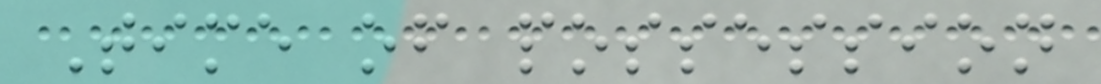Time of possession
